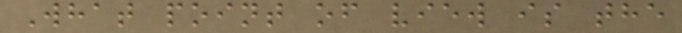What point of view is the
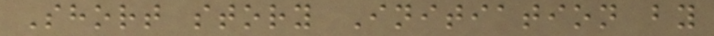Short story Initiation by
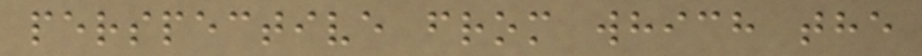perspective from which the
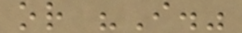or "I."
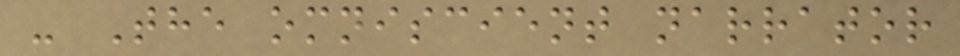- The omniscient narrator
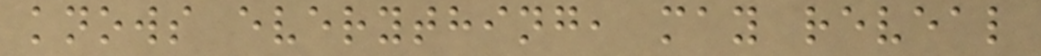knows everything, may reveal
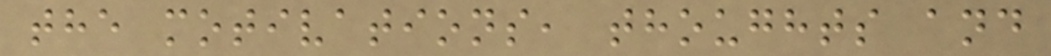the motivations, thoughts and
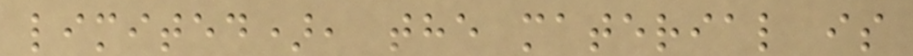limited), the material is
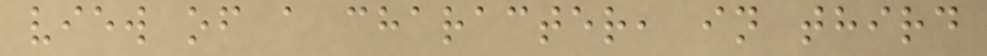view of a character, in third
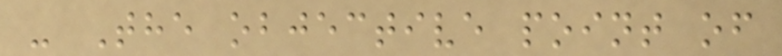- The objective point of
